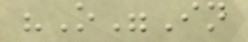"O"In
